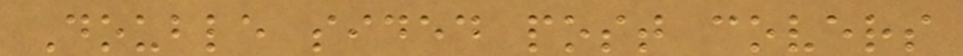Double sided post covers
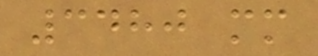3480 mm
